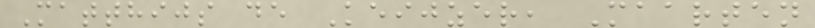Matthijs de Keijzer, Maarten
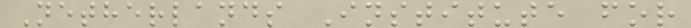Netherlands Institute for
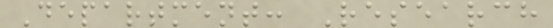Department: Research
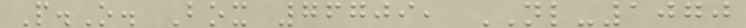P.O. Box 76709, NL-1070
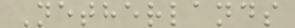Netherlands
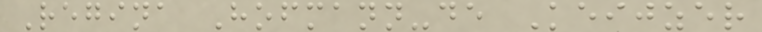Regina Hofmann-de Keijzer
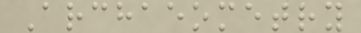Archaeometry
